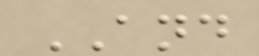AND
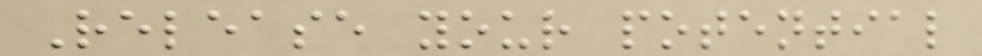Release your potential
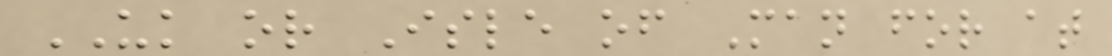UK or Isle of Man for at
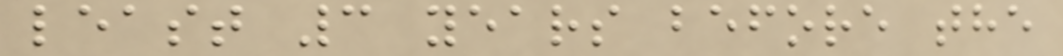least 3 years before the
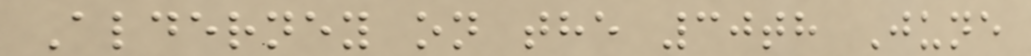Alderney on the 30th June
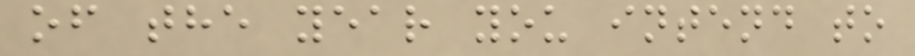of the year you intend to
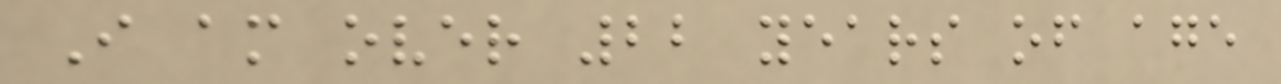I am over 22 years of age
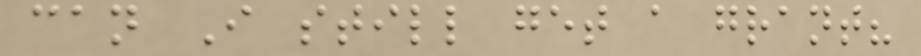can I still get a grant?
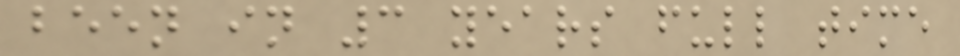been in 3 years full time
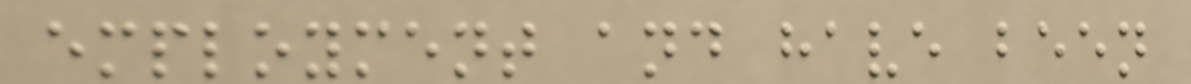employment and have been
